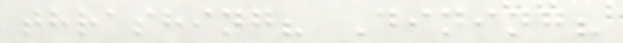thrashing? Dining?
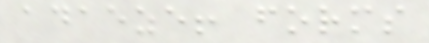adaeze! forms
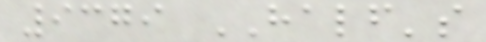9379 HALF's
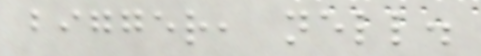bigger, nell.
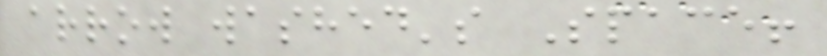arrow washed's Space!
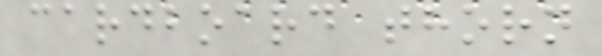cardboard thorn
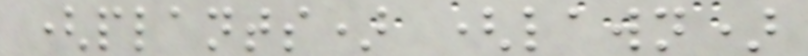(plants) (lawn)
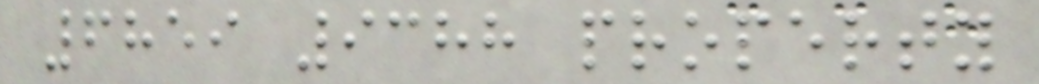6859 9388 property
